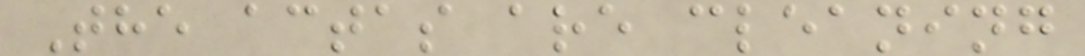The actas are cleaning
